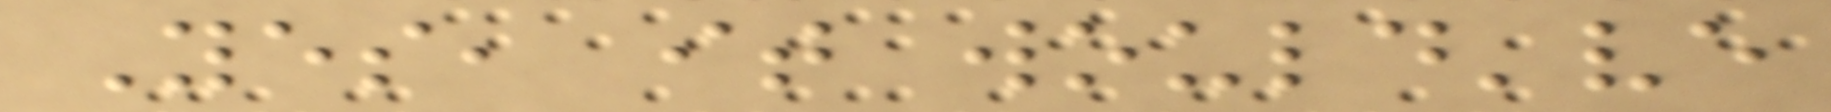Yes, it would've
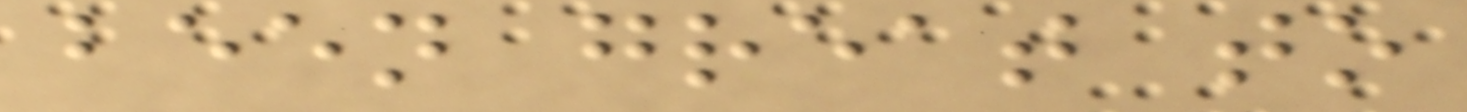been great to
